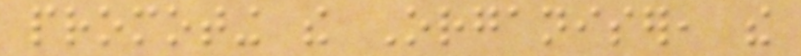promoting the Organiser, the
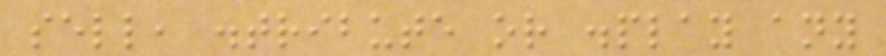sell, distribute or display any
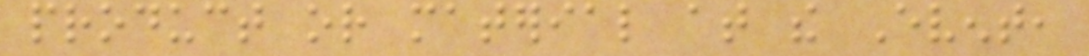product or material at the Event,
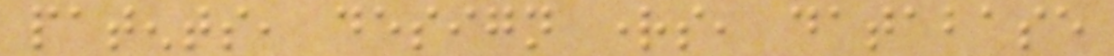patents, design rights, database
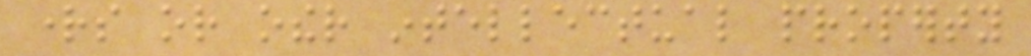rights or other intellectual property
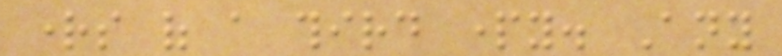rights of a third party. Any
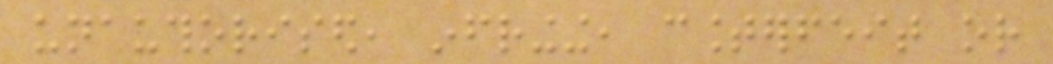unauthorised, infringing, counterfeit or
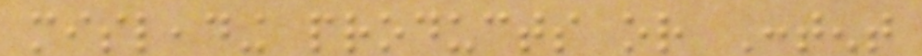misleading products or Content
